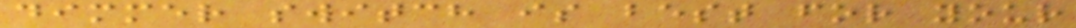dimmer switch is best for your
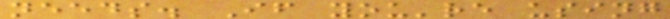needs. If you're using
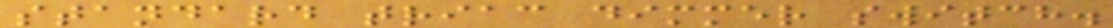standard triac dimmer switch.
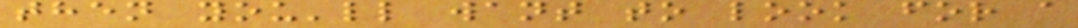then you'll want to look for a
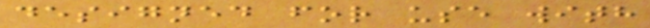designed for use with
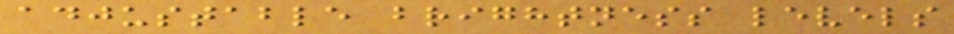adjustable brightness levels
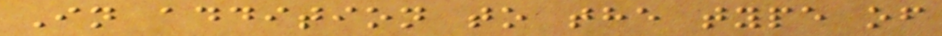In addition to the type of
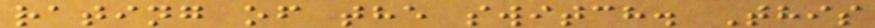rating of the switch. This
